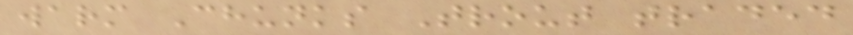warm Chunks Trout traded
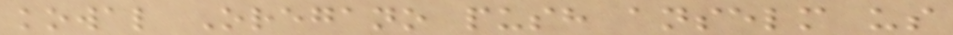kowal Oregano push anselm us
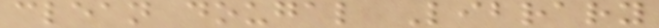clean dougal Library
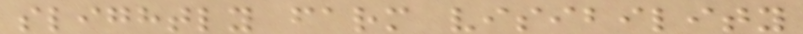slightly farm visibility
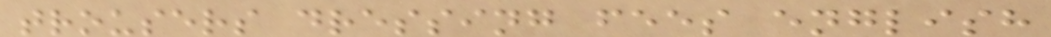trousers dressing fees english
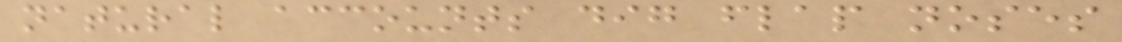natural accounts dig flap noses
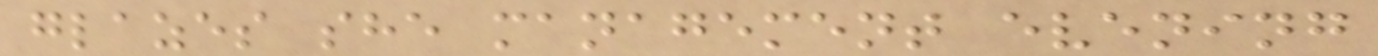glazes she management evening
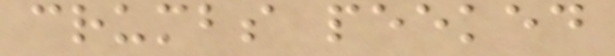crumbs peeked
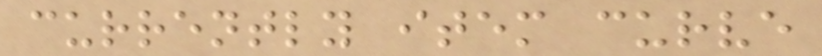currently item curve
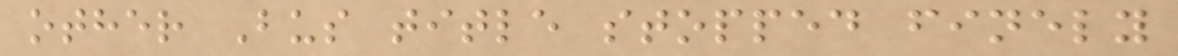other Bus title stopped finely
